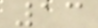13
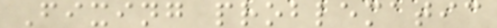Fixing problematic
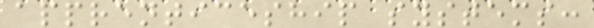apprenticeship systems:
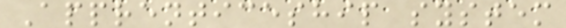Apprenticeship system
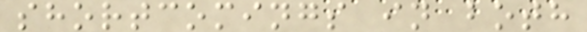shortcomings in both
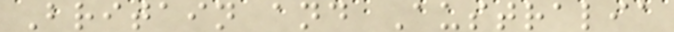Britain and Australia
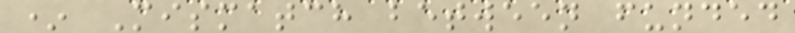* Mismatch between funded
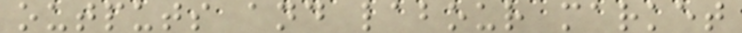outputs and labour market
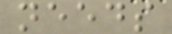needs
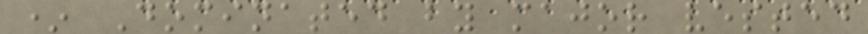* Dominated by major vested
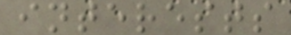interests
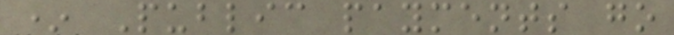* Public payments go
